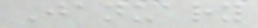January
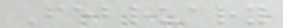February
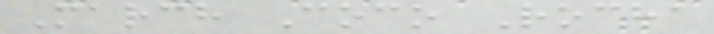March Coco Rocha
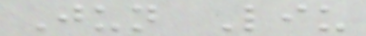Jun Liu
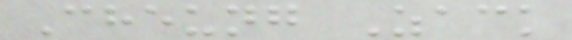Cheung Zack
